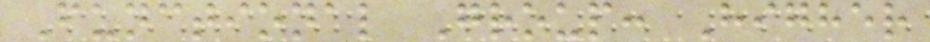Functional Group: Higher
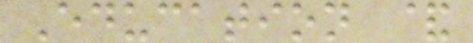Education &
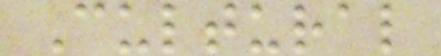Cultural
